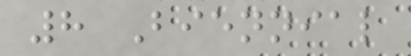8 Biennial
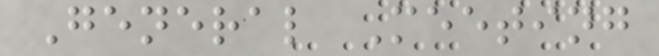General Meeting
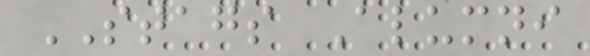STAGS Alumni
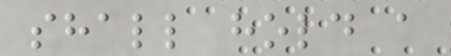shall hold a
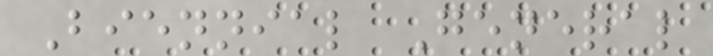Biennial General
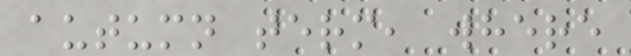autumn term, where
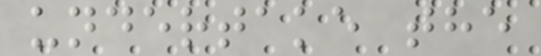undertake the
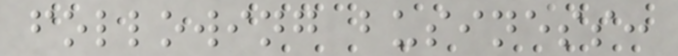following business:
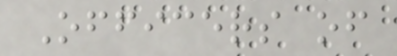Officers of
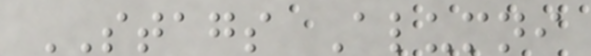STAGS Alumni
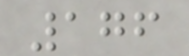176
